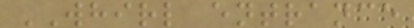WHIRL entrance
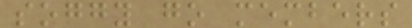soggy go members
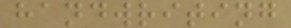handwriting
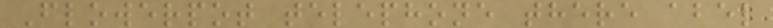Flowerpot telephone there abel
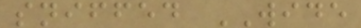sniffed WIDE
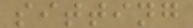sitting
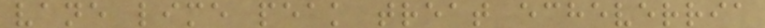vane lime peak treat echeverria
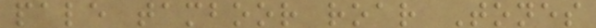pale tamboor roar Tones
